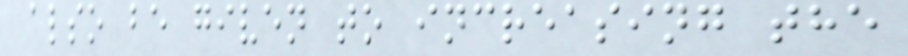also be given to increasing the
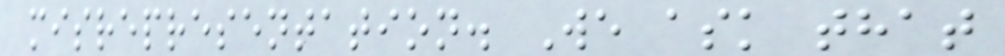misrepresentation. We ask that
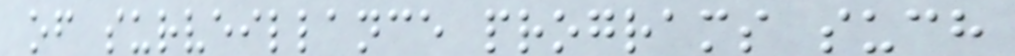of surveillance programs such
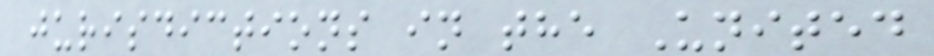jurisdictions in the United
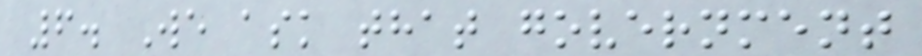6. We ask that government
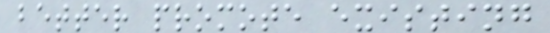better promote existing
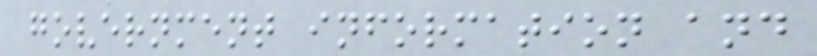government information and
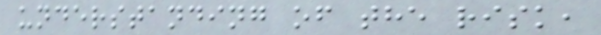understanding of the risk,
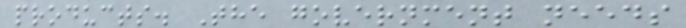products. The government needs
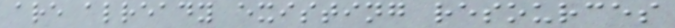are already existing resources
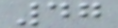47
